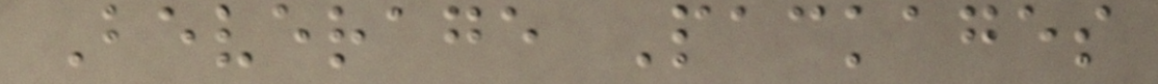Beverage Packages
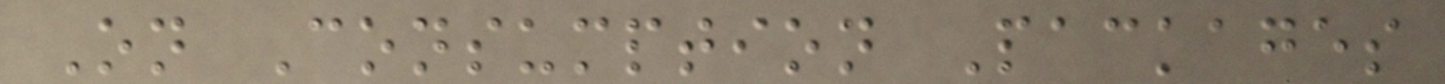On Consumption Packages
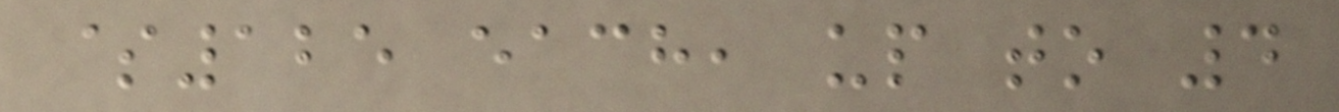$125 each, up to 4
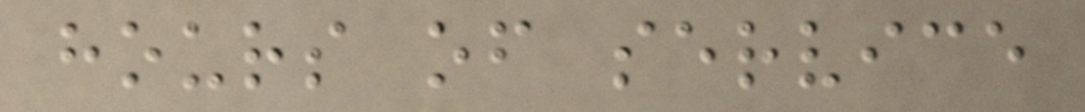hours of service
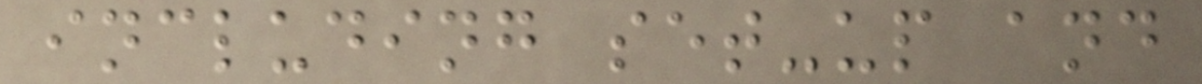including set-up and
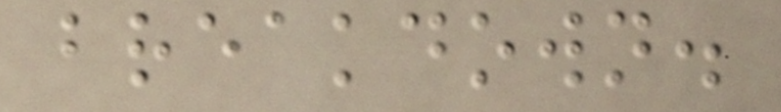breakdown.
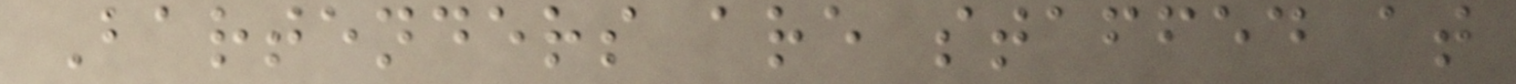Bartenders are staffed at
